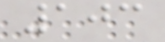103
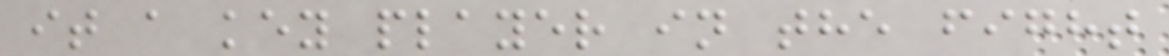it a key player in the fight
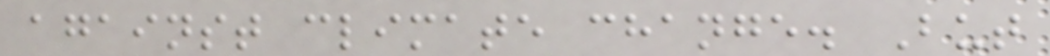against climate change. But
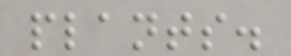plants.
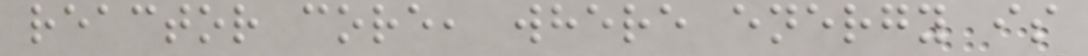reactor core, where energy is
